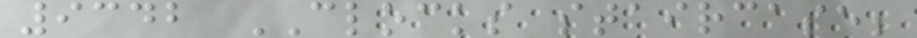9342 CLOCKS staircase;
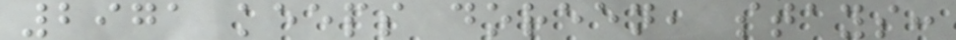2971 keeps doreen, stays:
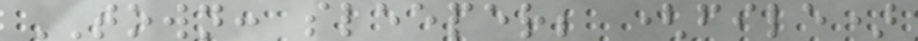TOWN: sleeper; (file)
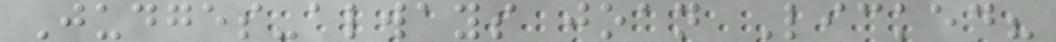Judges-always joan Licked?
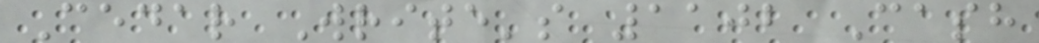Cedar Write's 1102 Cash
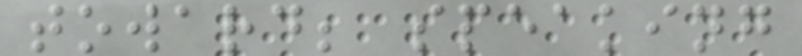toward; speaking
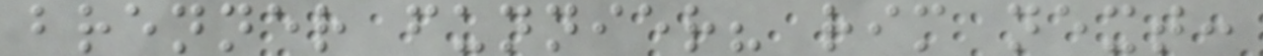brenner funnier? rim next:
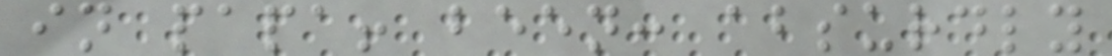in papa! been: absurdly
